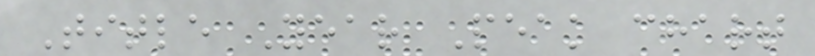Title Year Peak chart
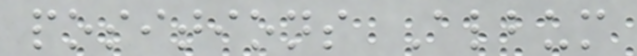positions Album
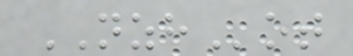NZHot
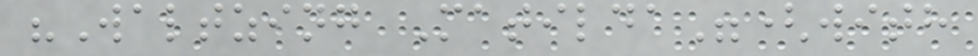"Waltzing Matilda"(with
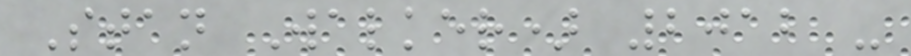Stan Walker) 2012 -
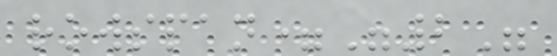rowspan="2"
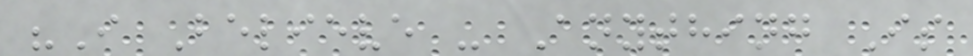"I Believe - Anything Is
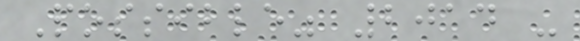Possible" 2014 -
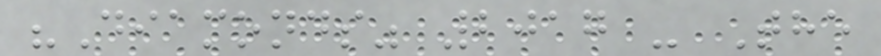"Diamonds" 2017 - The
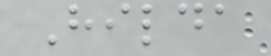Hilda
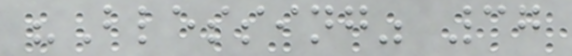"Blessing" 37
